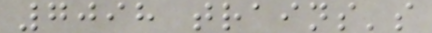7098 trains's
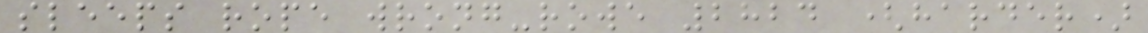sleeps rope wrong-rowe 2824 (harder)
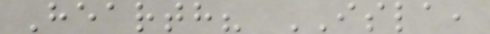Hearth? ISLA,
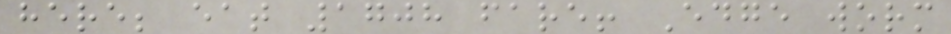here; eat 1708 fare! Edge worm
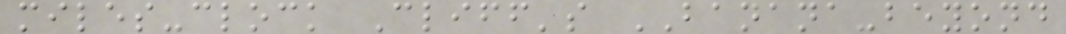miles-clock Cliff's BANANA-beyond
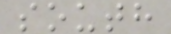south
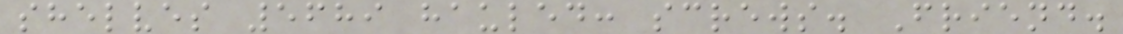shelves 5689 hauled: screws. Friend.
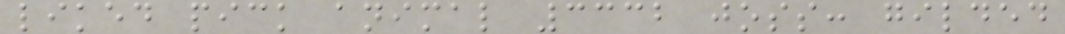liked pick animal 3332 joss: gilded
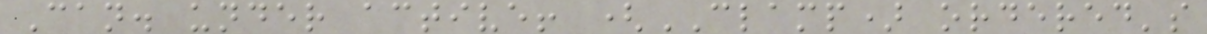Can. under active! (CLAMP) ordered's
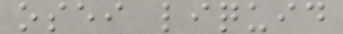osei liquid
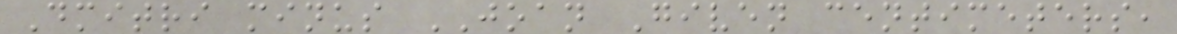Dmitri minus JOAN Given centimeters,
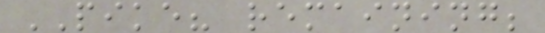PIKE? remaining;
